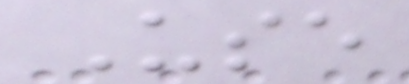Use
